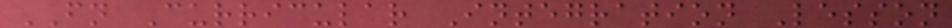FN Curricular Integration Lesson
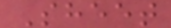Sheet
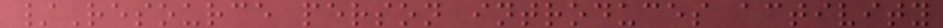/Resource person introduces activity
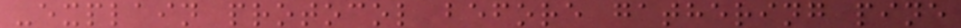-explain protocol before gathering pine
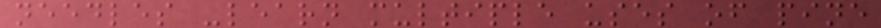needles -learn multiple uses of pine
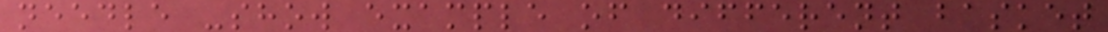needle -show example of different basket
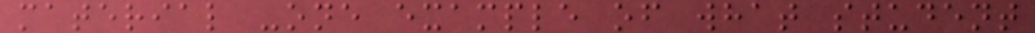material -one example of what student
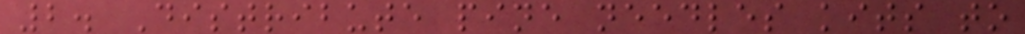2. Distribute pine needles kits to
